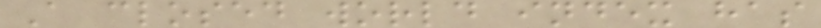A closed world index has
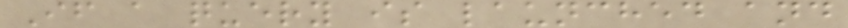If a query is launched and
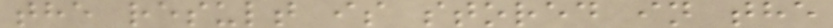the result is stored in the
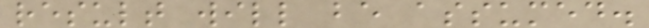result will be assumed.
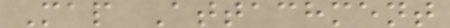Map Attachment
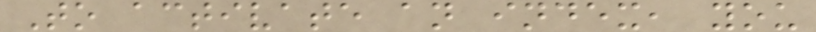To activate an index, you
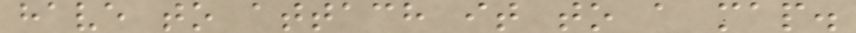have to attach it to a map.
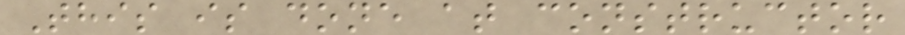This is done at constructor
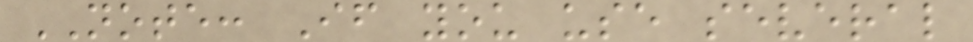NOTE: If you use several
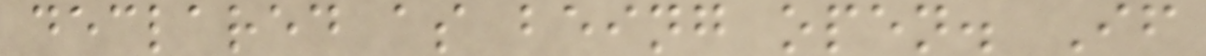declared as being open. If
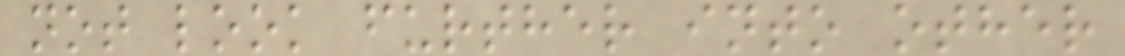not look further into other
